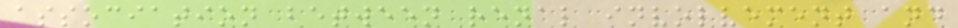association between renal involvement and
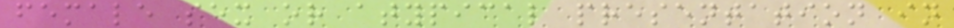female sex or atypical presentation in
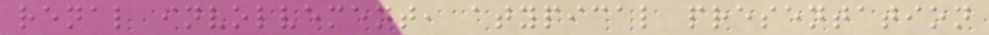renal involvement, atypical presentation
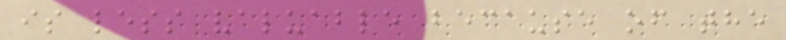is less valuable because of the
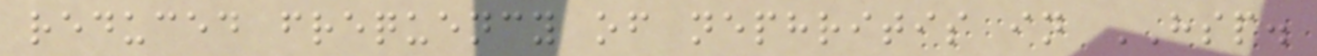reduced frequency of nephritis in HSP.
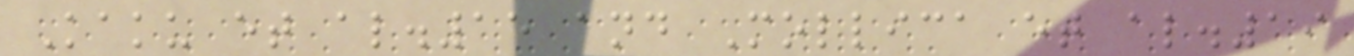Kaku et al.15 and Mollica et al.19
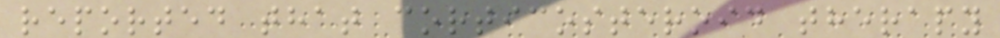reported that corticosteroid therapy
